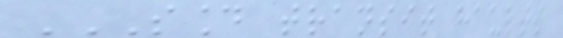SOUND TRANSIT HAULTS
